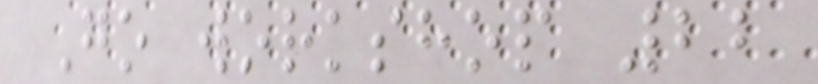Go workshop 22
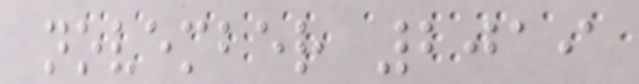november 2019
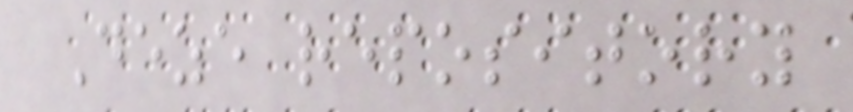Deze repository
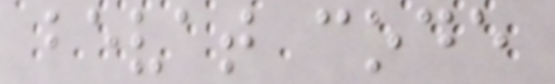bevat code
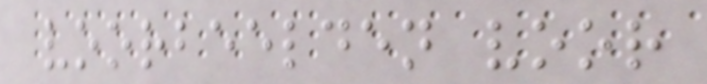voorbeelden voor
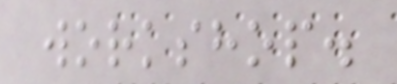workshop.
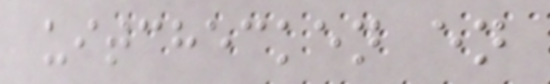uitchecken en
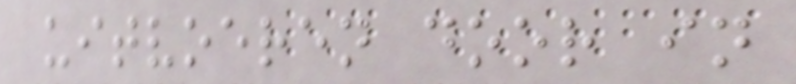uitvoeren door in
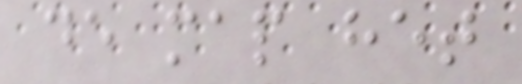de map het
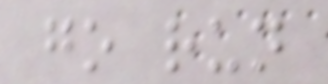go run
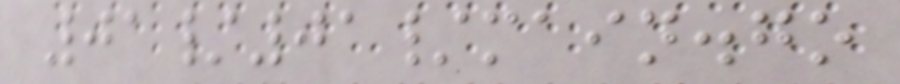01/01/main.go
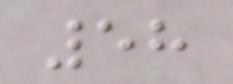58
